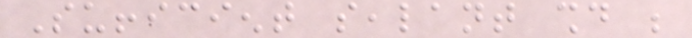Sufficient sealant should be
